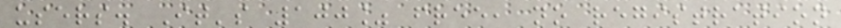users. It's 100% free, no registration
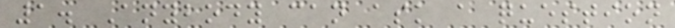1. Anybody can ask a question
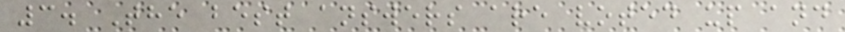3. The best answers are voted up and
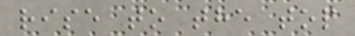rise to the top
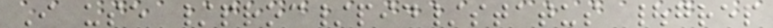I use /proc/pid/status |grep
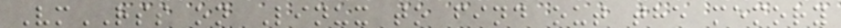VmRSS on Linux to find out the memory
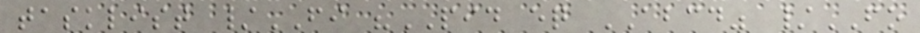tasklist /FI "PID eq ABCD" /FO
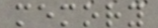memory
